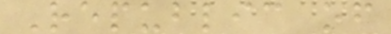Republic of
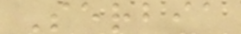Serbia
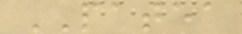PATEA
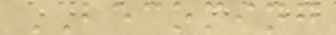BECOMING
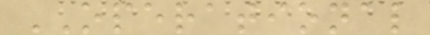OPERATIONAL
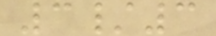3/3
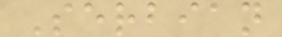Serbian
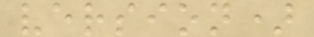version)
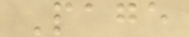Page
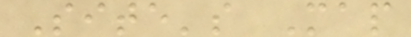Site's Map
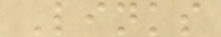Links
